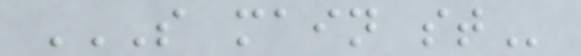S MAIN ST
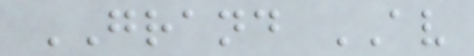GRAND AV
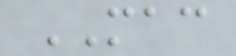MAC
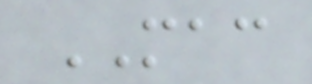MAC
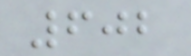602
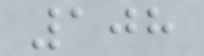108
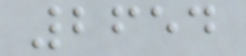2654
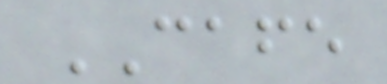CAFE
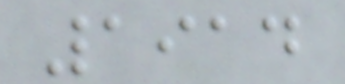1914
